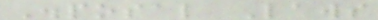Disposal Laws
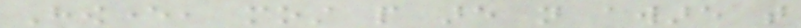However, most people are not aware that
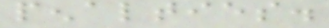penalties.
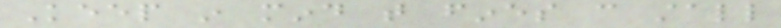Keep in mind that fines can stall
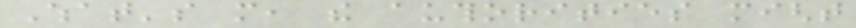What's more, the authorities might
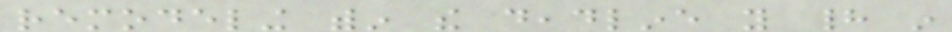remodeling within the deadline you had in
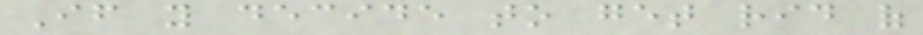If you decide to get rid of
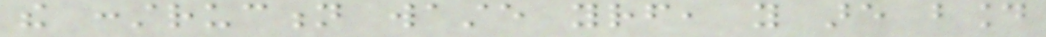the construction waste yourself, you are bound
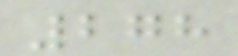278
